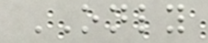ONLY
